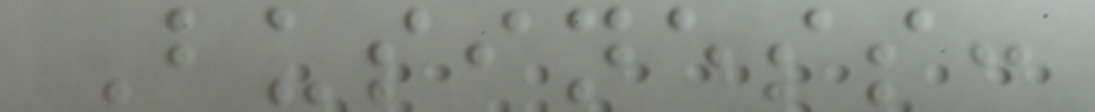Business:
